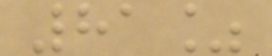81%
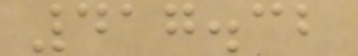417.32
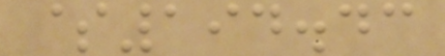$194.43
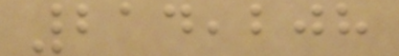214,208
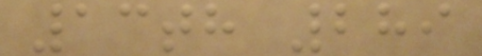13th 289
